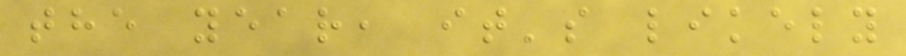the year, it's likely
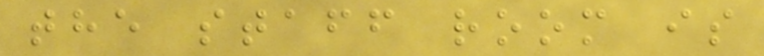the staff room is
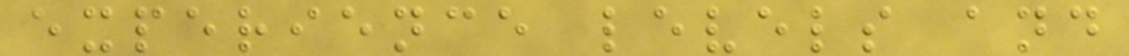experience levels and
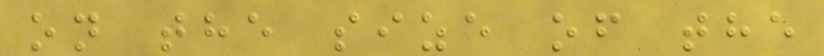on the size of the
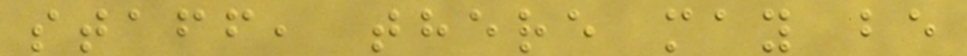staff, there may be
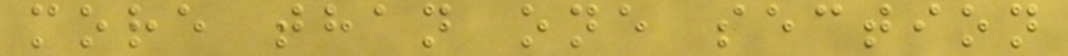more than one section
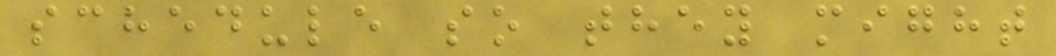schedule so they might
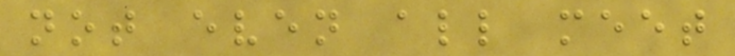not even all meet
